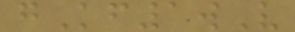gKf1wV
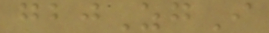gbjZgI
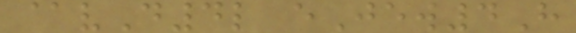@vD4l eJew4H
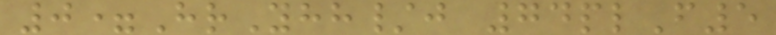0=HrYhh/j 74plF5
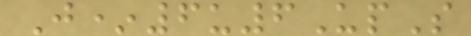J*6u6UpS
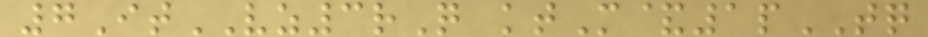7ItVZ3rQ ktM&1pTQ
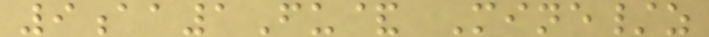9aa1Fu& Mine/z
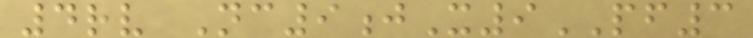4rv Nc9jX9PF3
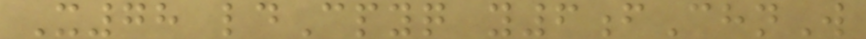X78 ldCpyq y6fChnW
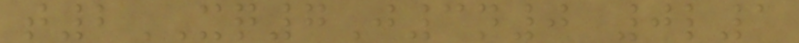t2XQ7J3n0 0l1
